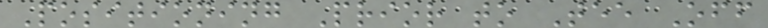Positioning Prior to Tee Off
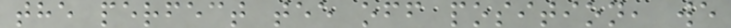the perfect tee off position, we
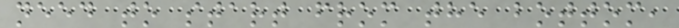need to start from the bottom,
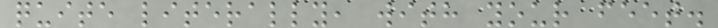quite literally, with your feet.
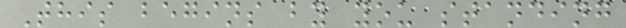This begins by you standing
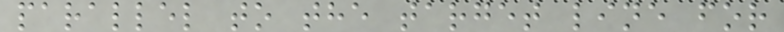parallel to the target line for
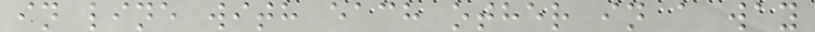in line with each other in a way
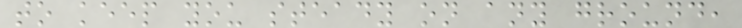to keep you steady on any ground,
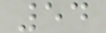54
